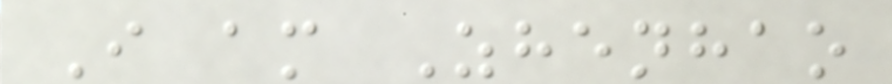I am Zhenhao
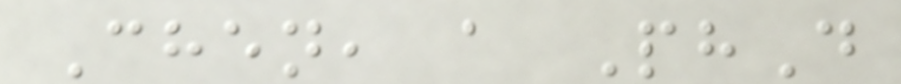Chen, a PhD
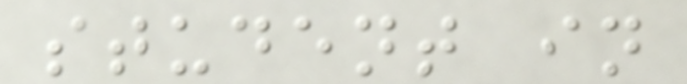student in
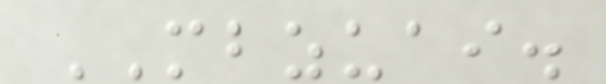MBZUAI.
